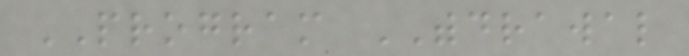PROGRAM WITHDRAWAL
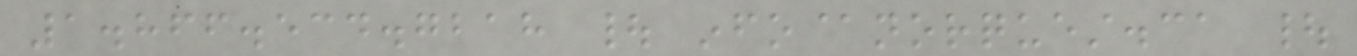1.866.534.7218 | info@norquest.ca |
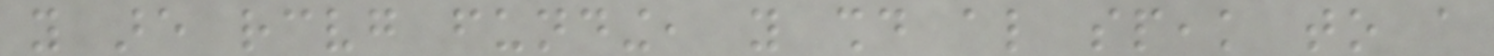you are receiving funding, you should also speak to a
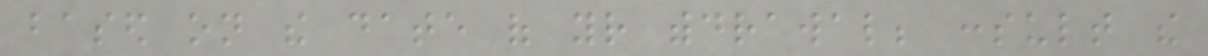based on the date of your withdrawal; consult the
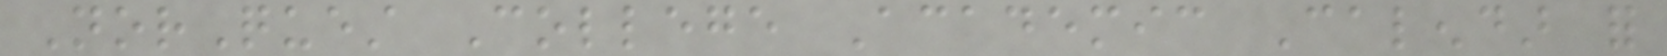NorQuest College Academic Calendar for
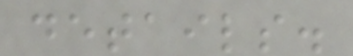details.
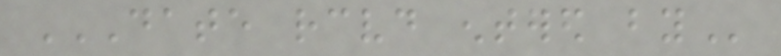DATE RECEIVED ENTERED BY
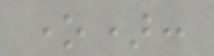one):
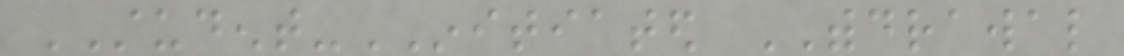STUDENT-INITIATED WITHDRAWAL
